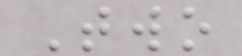Two
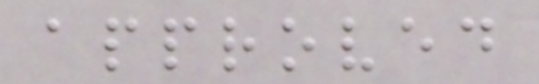approved
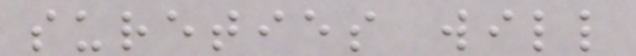sureties will
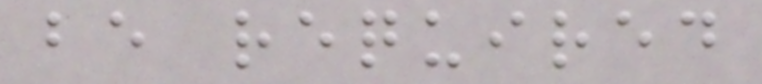be required
